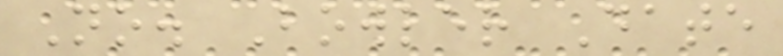No. Bowler Date
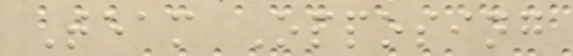Team Opposing
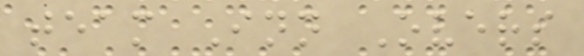team Inn Overs
